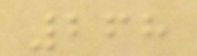268
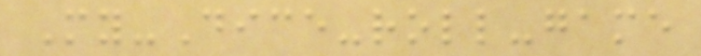My-Dice-roll-game
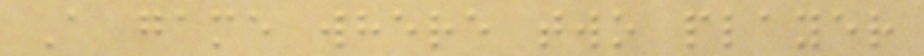A game where two player
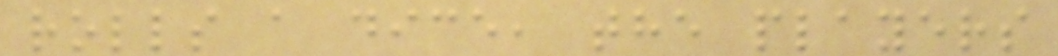rolls a dice, the players
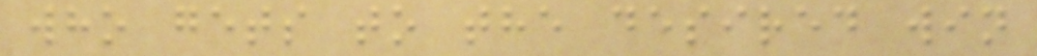who gets to the desired win
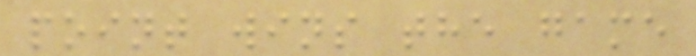point wins the game
